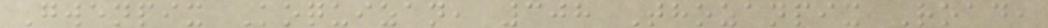Gwenpix Koquizan, 308 Thozanpix Road,
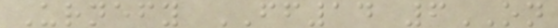Urnefy FF14 6ON
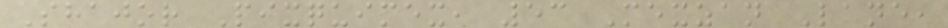Shajor Pixquimex, 53 Mexzan Lane,
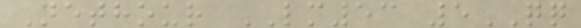Nethour LM53 5QQ
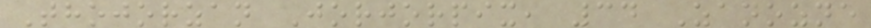Thojorzan Jorjorpix, 34 Zanozne
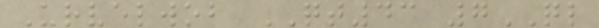Urvelwob QT43 7QL
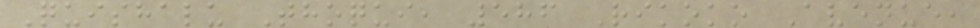Quishalu Thoqui, 586 Rikoko Avenue,
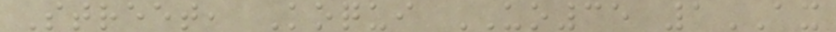Street, Koqui UO35 1AX
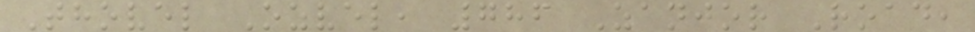Thovel Ozvel, 786 Zanjor Road,
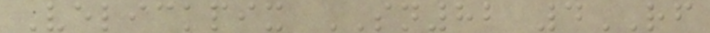Velickpix SN82 4RF
